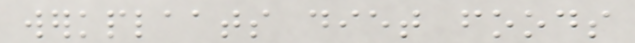werkplaats diet foods
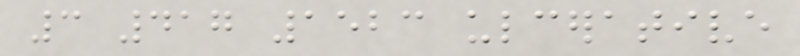3 417 1523 ulcerative
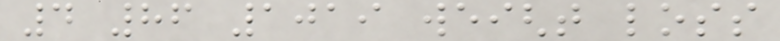4 86 1019 weight loss
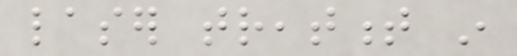laser treatment in
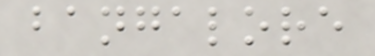bangalore
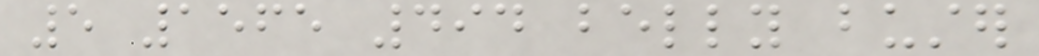5 1565 494 belly buster
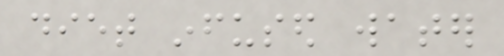diet infused water
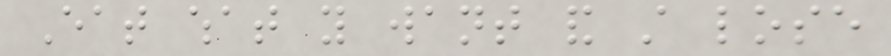Eat what you want and still lose
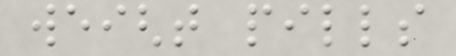weight pills
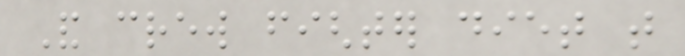And crew fighter diet that
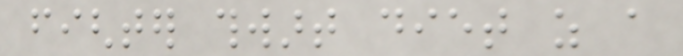fighter thwart diet as a
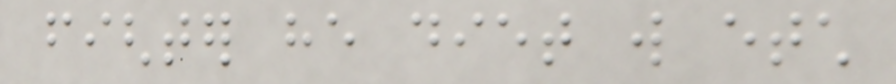fighter he diet will etch
